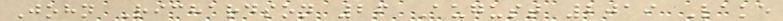John Richardson 26 August 2019 Lake
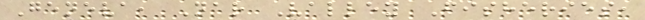Geneva, Nar Valley Fisheries,
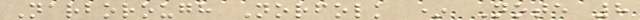Narborough Norfolk * Note 8
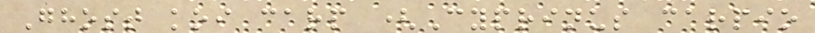Ghost koi carp (Cyprinus carpio
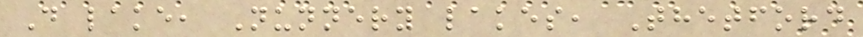D lake, Nunnery lakes, Thetford
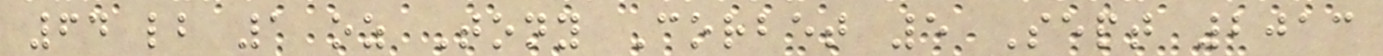64 lb 1 oz Tony Corbet 5 Sept 2013
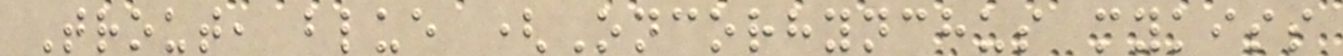Trout, blue (Oncorhynchus mykiss
